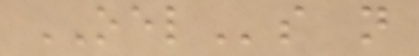OELs not
